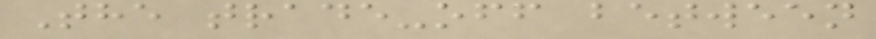The trade-off between
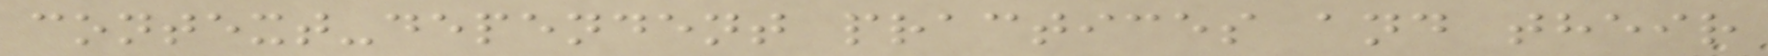context-dependent practices and their
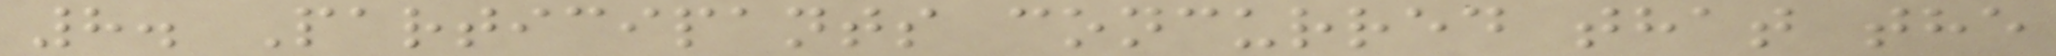8. Participants concurred that the
